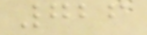726
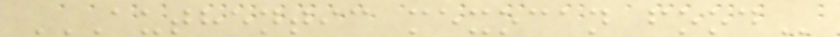AUTHENTIC MEXOCAN FOOD
